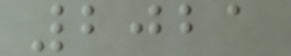2021
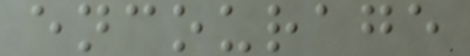encourage
